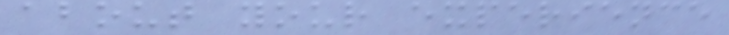about your experience
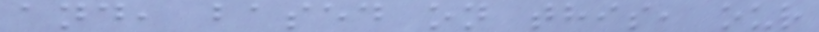and, based on this, our
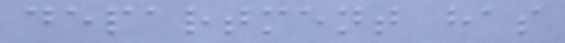department has
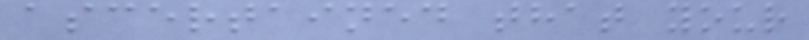ascertained that your
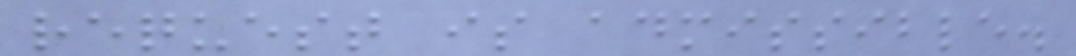request is admissible.
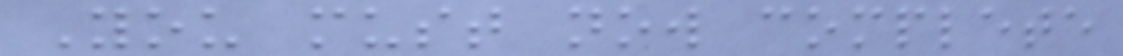You must now complete
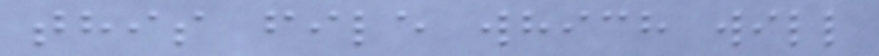this file which will
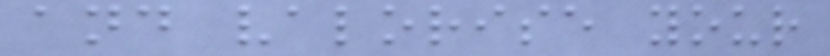and valorise your
